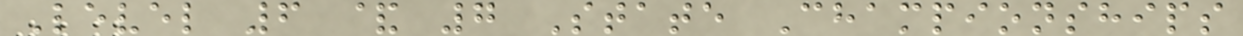Level 6 & 7 State Championships
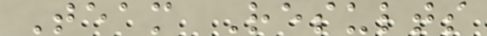Team Results
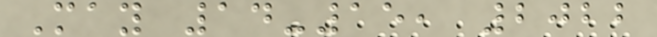May 14-15, 2022
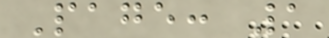Page: 1
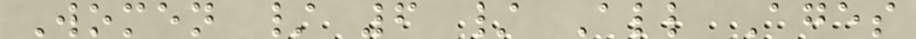Women / 6 / All Ages
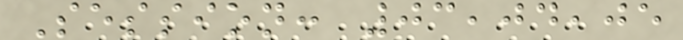Session: 03,04,05
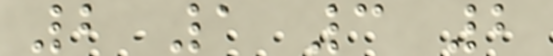2 1 3 2
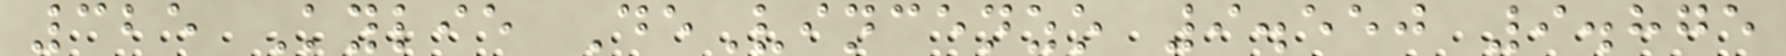325 Kylie DeVincenzo 9.550 9.875
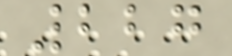227
